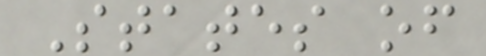States of
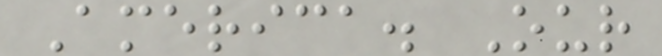America. Our
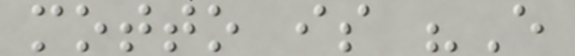motto is "E
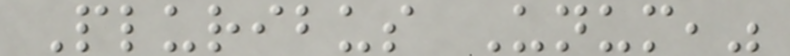Pluribus Unum,"
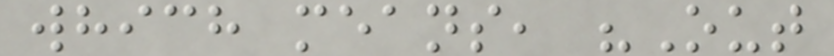which means, "Out
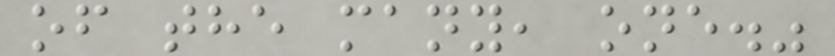of the many, one."
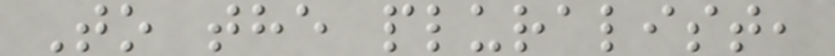To the pluralist,
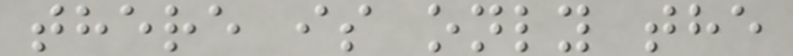there is only the
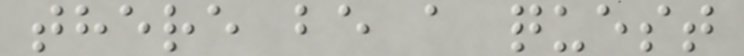there be a quest
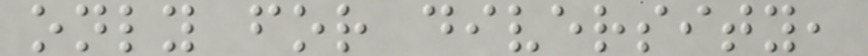only for diversity,
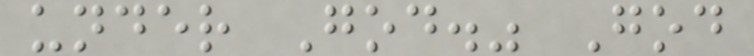under God." God
